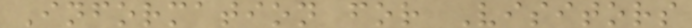Information for Visitors
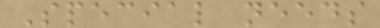Special needs
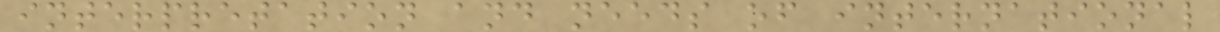interpretation and needs of international
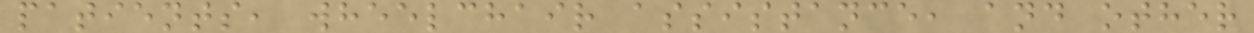patients, wheelchair assistance, and other
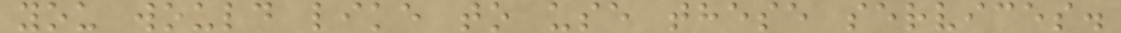you would like to use these services.
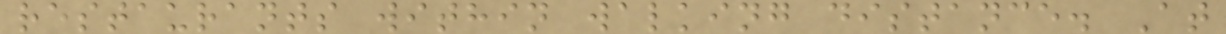restaurants within walking distance. At
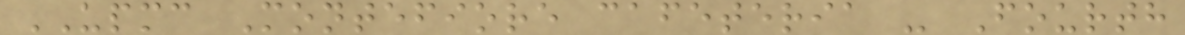UPMC Montefiore cafeteria - Fourth
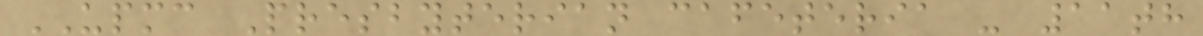UPMC Presbyterian cafeteria - 11th
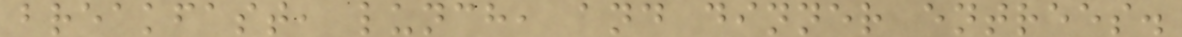breakfast, lunch, and dinner entrees.
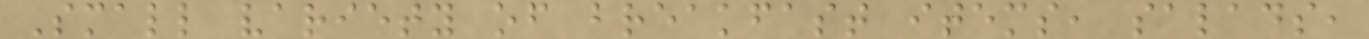Small variety of breakfast items, salads,
